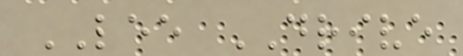LEE DRIVE
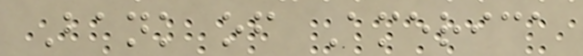Bank of America
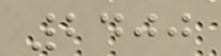2400
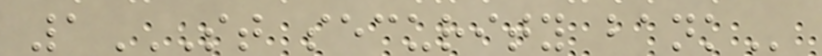1ST SECURITY BANK
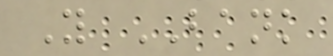Y BANK
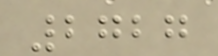2727
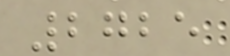2725
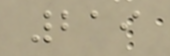219
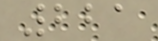221
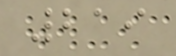219
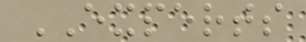EXPERTS
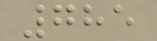785
